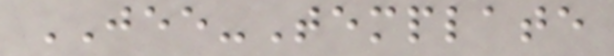JEE-Template
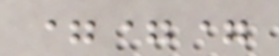===
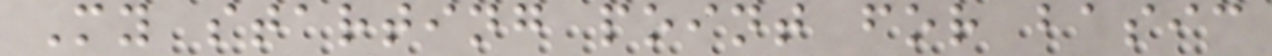My starting point for basic
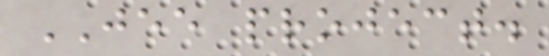JEE project.
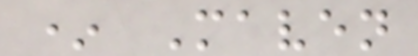* Maven
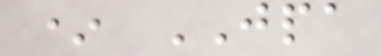* JPA
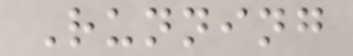Running
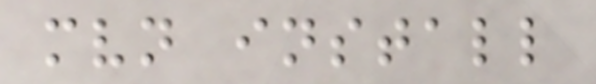mvn install
